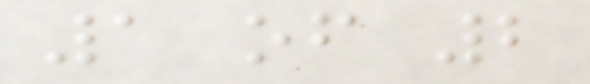1 of 2
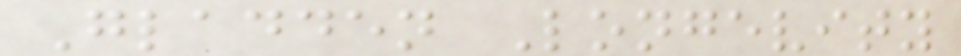Gladden Longevity
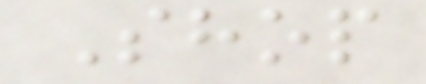Shop
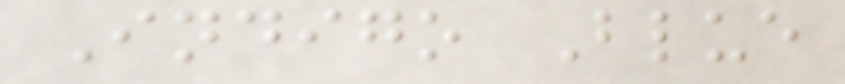Indigo Blue
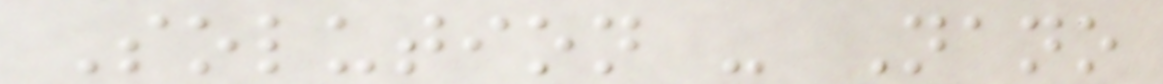Solution - Nano
